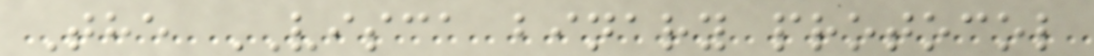The VISCA binary protocol
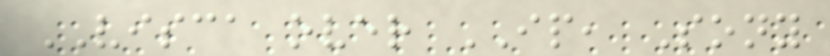VISCA over IP, Sony
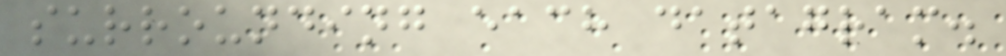surrounding each datagram.
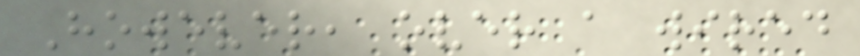However, over a wired
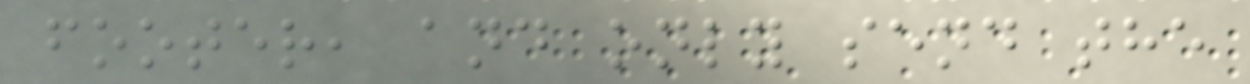footer, and only send the
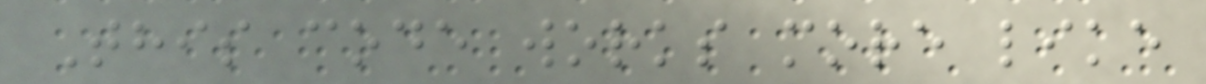This code works more like
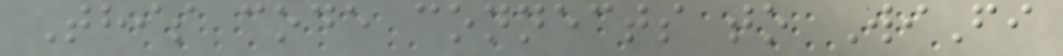This code connects to WiFi
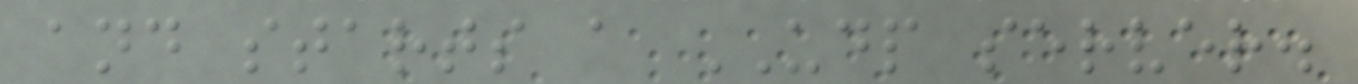and starts a UDP server.
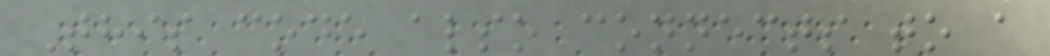This code also connects to a
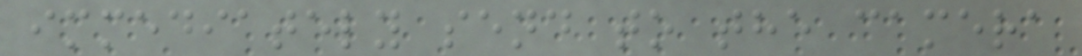immediately send to the camera
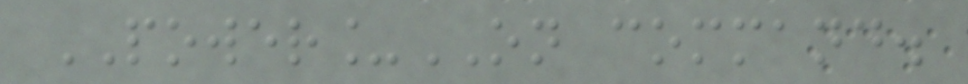POWER_ON command.
